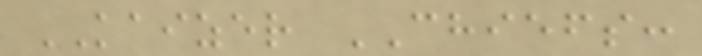KAIZER CHIEFS:
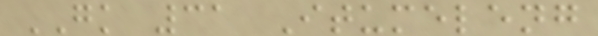GK 31 Itumeleng
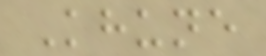Khune
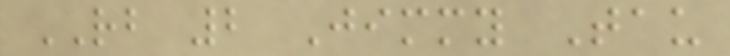RB 2 Jimmy Tau
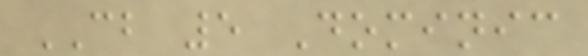CB 5 Dominic
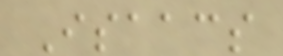Isaacs
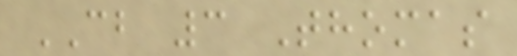CB 3 Thomas
